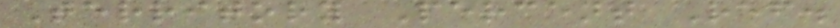Territory Percent Ref.
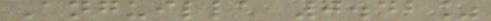Anguilla 0.42%
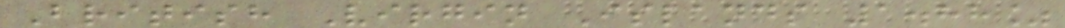British Virgin Islands 1.88%
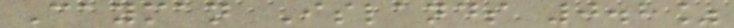Cayman Islands 0.8%
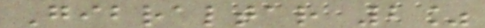Gibraltar 2%
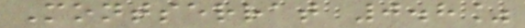Montserrat 0.8%
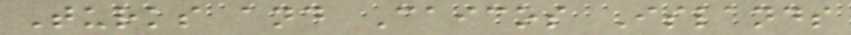Turks and Caicos Islands
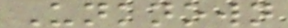Unknown
